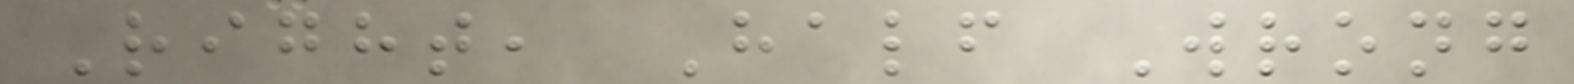Right, Half Wrong
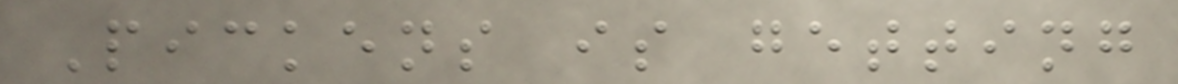Pickens is getting
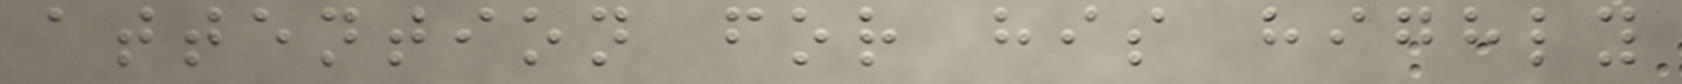attention for his highly
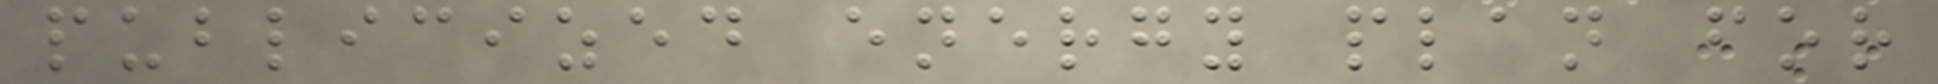publicized energy plan for
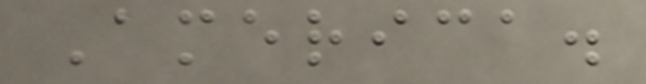America.
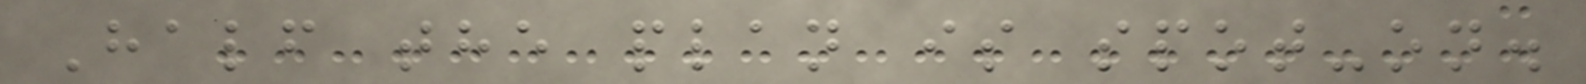Half the plan is spot-on.
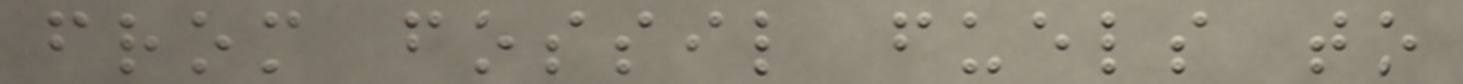from fossil fuels to
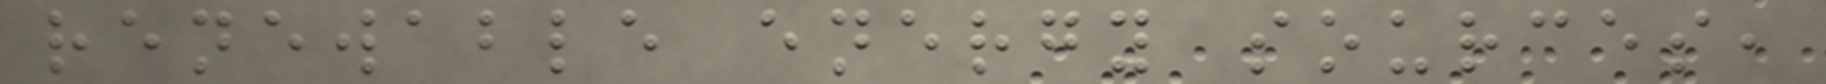renewable energy sources,
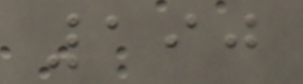190
